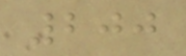200
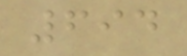694
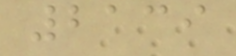2139
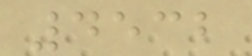4532
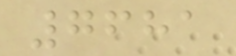7681
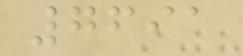7691
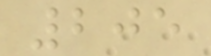205
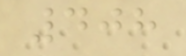408
